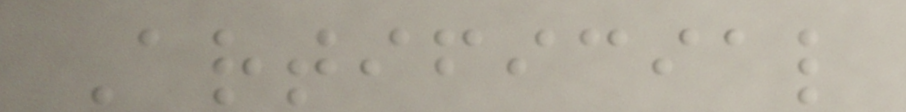Artificial
